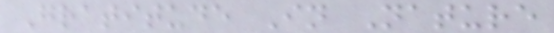Gratitude In Nature
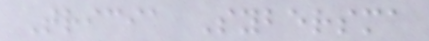Tricia Sybersma
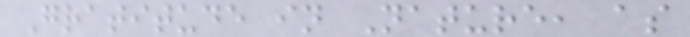Gratitude in Nature, as
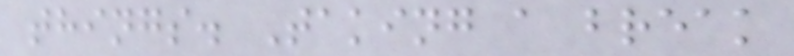things. Taking a break
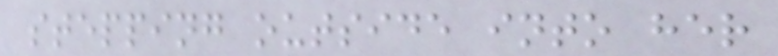stepping outside into her
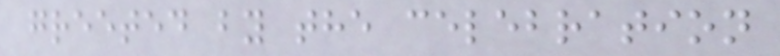greeted by the celebration
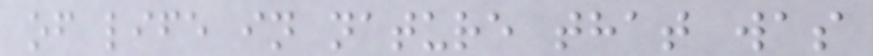of life in nature that was
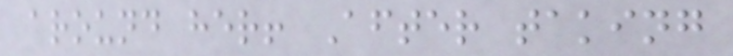around her! After taking
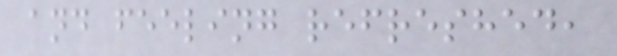and feeling refreshed,
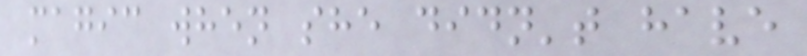magic when she didn't have
